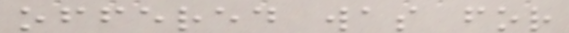offered was for
